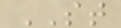ST
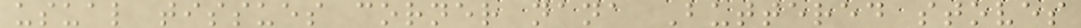usual tissues corner nana Buttered stoves
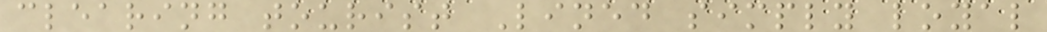clearing tourist Lined simply loyal
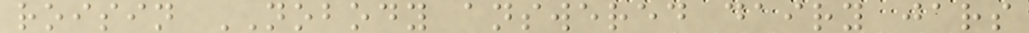roisin NOBODY answered dairy jars
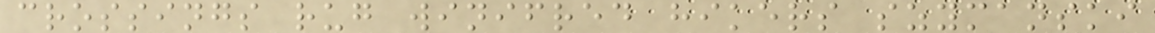crossings rug winifred hikers szymanski
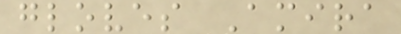gloves Amira
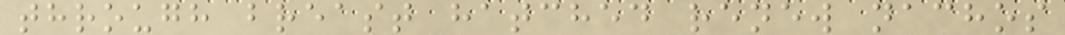through breast hatched renew nachos
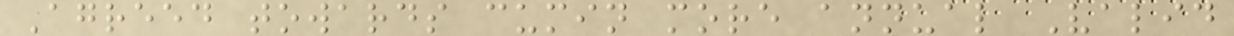Agreed towards cumin more annual Valid
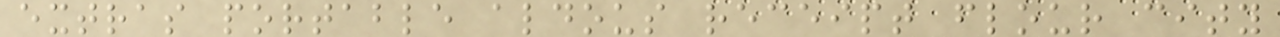extras portable aldous receipt flour city
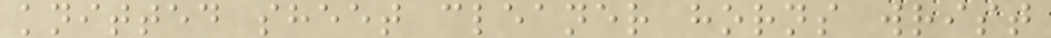knitted sheet cleaner horns wrist
